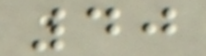40
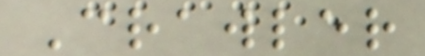Crawler
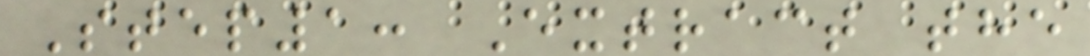Step1: Extract the
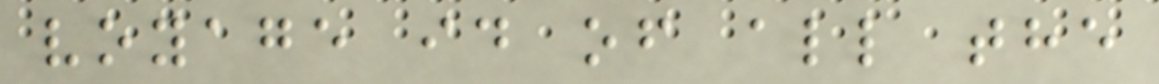voyage id of all the
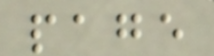page
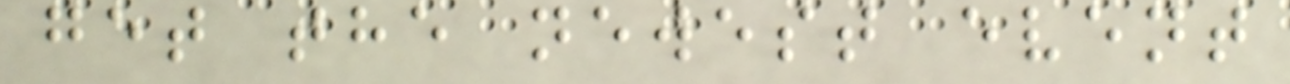get the newest event
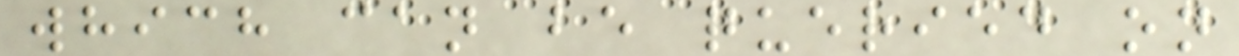which can be queried on
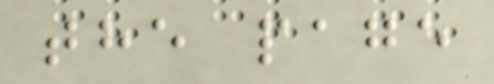the page
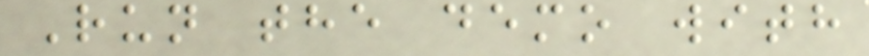Run the demo with
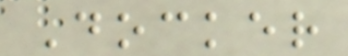Docker
